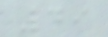49
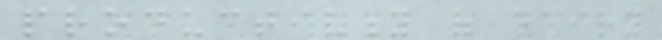productivity of dairy
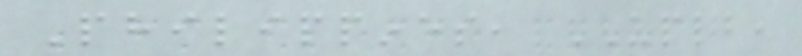Philippines, UPLB,
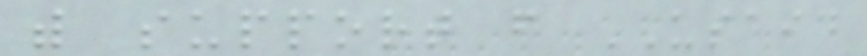with support from USAID
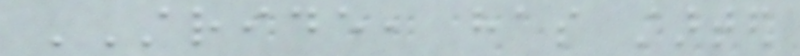STRIDE, has started
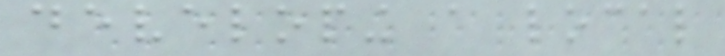developing a local
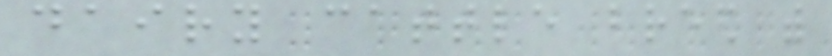dairy cattle breed with
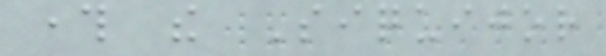through the Siquijor
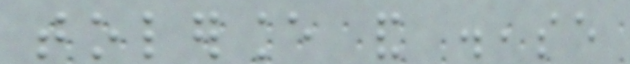tolerance and disease
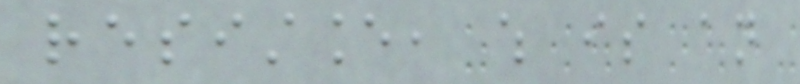resistance, which is an
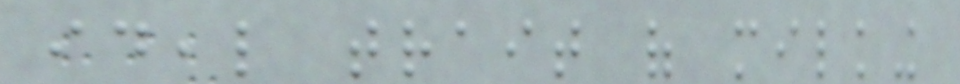ideal trait of milking
